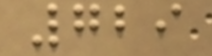729
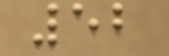52
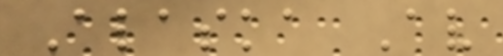Alaska Av
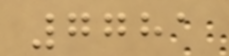7781
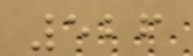526
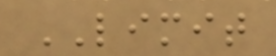LIMIT
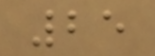25
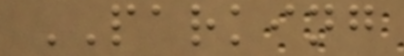PARKING
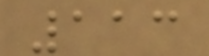113
